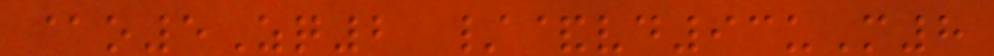@o5Zq2 /&vd93uM8
